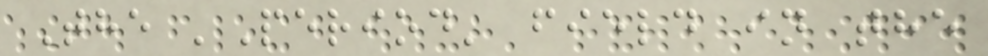The 'Period' field in the
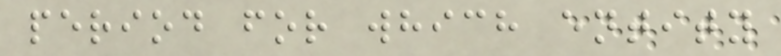period for which entity
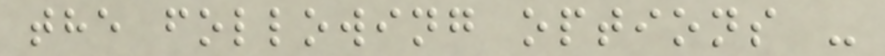the following options -
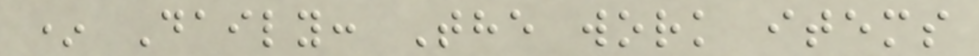* Daily: The work items
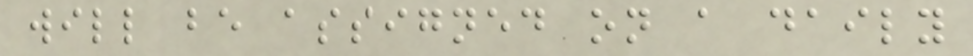will be assigned on a daily
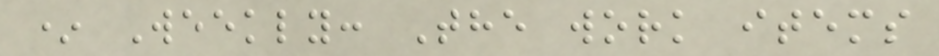* Weekly: The work items
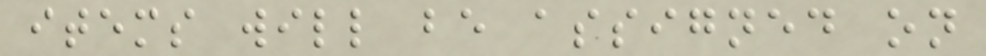items will be assigned on
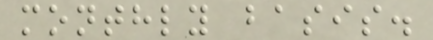monthly basis.
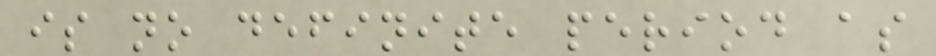is no definite period as
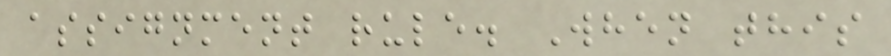assignment rule. When this
